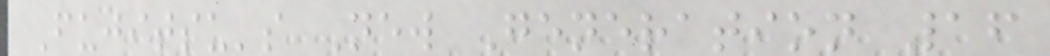Fujitsu's New Generation 16
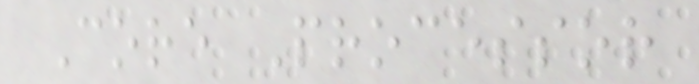Core Processor
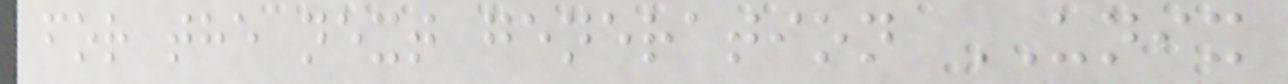for the next generation UNIX
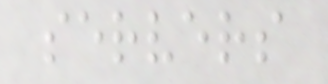servers
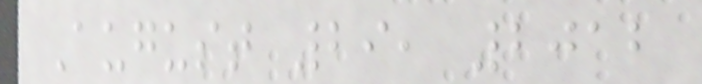August 29, 2012
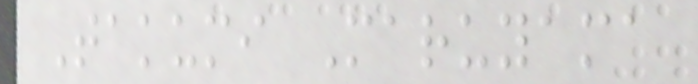Takumi Maruyama
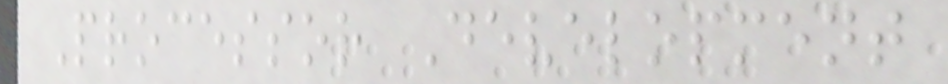Processor Development
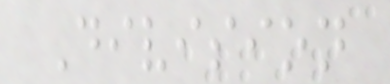Division
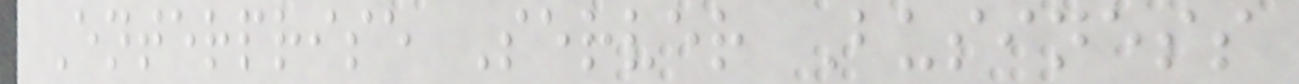Enterprise Server Business
